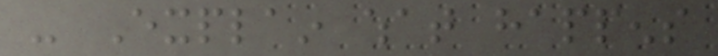- Explain what happens
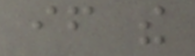if the
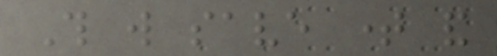This will save time and
